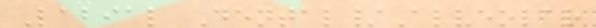Labial Dental/Alveolar
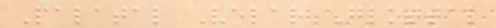Palatal Velar Glottal
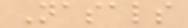Nasals
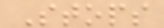Stops
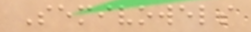Semivowels
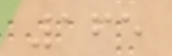165
